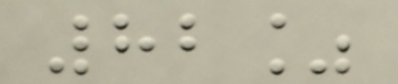82%
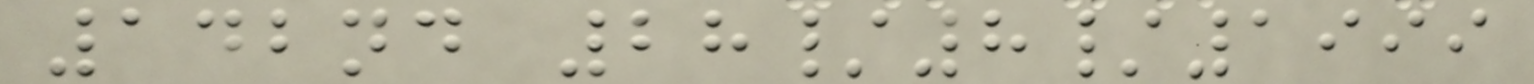142nd 28/8/1999
